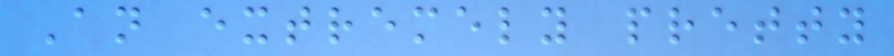An extremely pretty
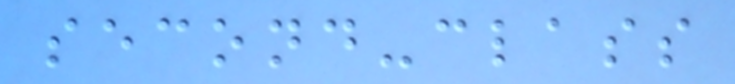second-class
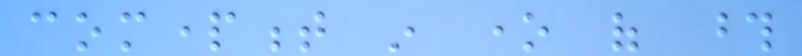compartment in one of those
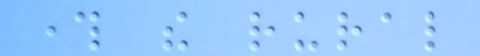through the rural
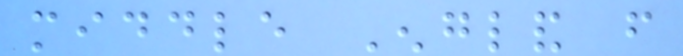middle England from
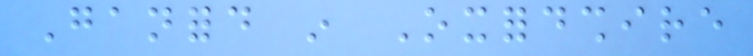Ganford in Oxfordshire
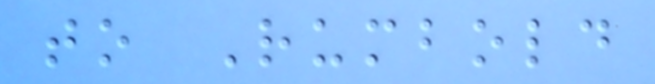to Rumbold
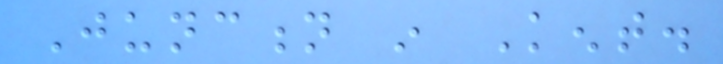Junction in Kent.
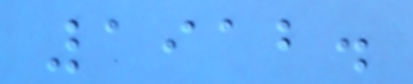1912.
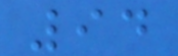94
